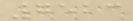7523
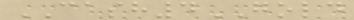CASH4GOLD
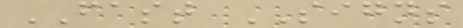FAST SIGNS
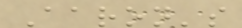Aaron's
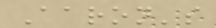Aaron's
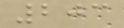203
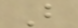B
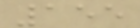155
